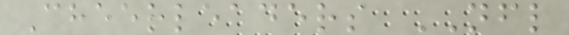Cheerleaders NFL
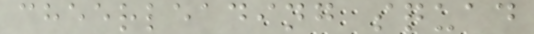cheerleading squad
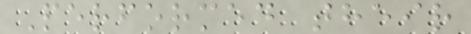Performed their
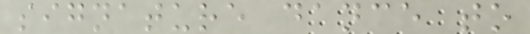signature dance to
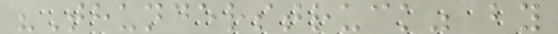"Thunderstruck" by
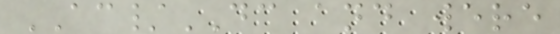AC/DC and were
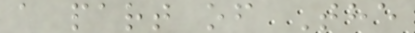a part of The
